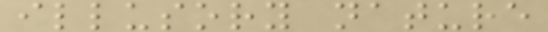illusory nature
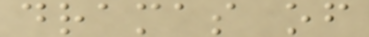dramas of
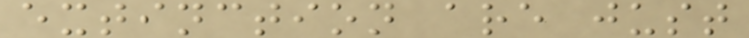extinction are just
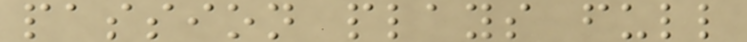passion plays full
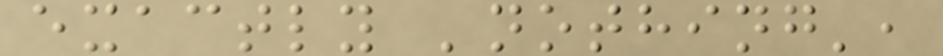exactly 'nothing',
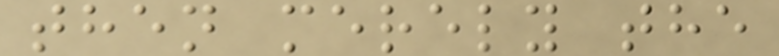then merely the
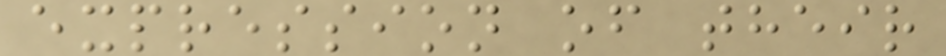expression of their
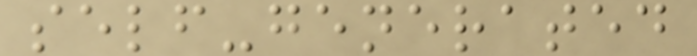self-generated
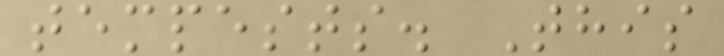tempests. This
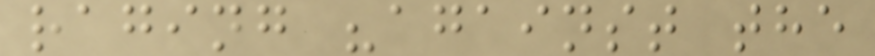raging "against the
